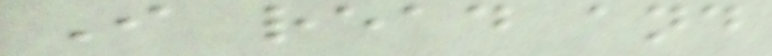I read and
